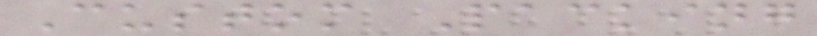Custom Packing
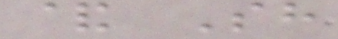& Sh
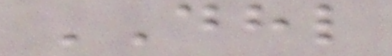DHL
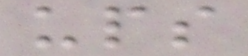ups
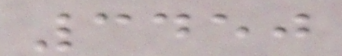3450
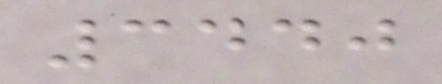3440
